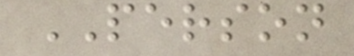PERSON
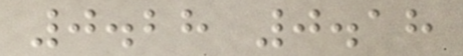0.28 0.18
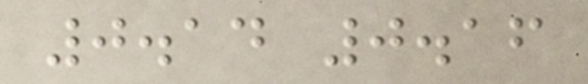0.14 0.16
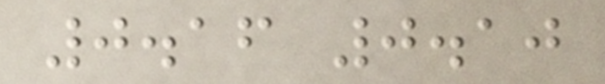0.16 0.10
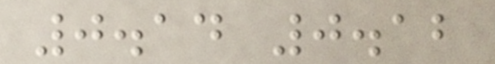0.14 0.12
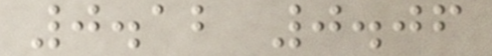0.12 0.06
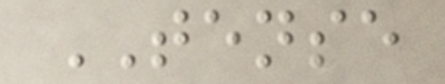TENSE
